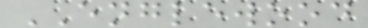ENGLEWOOD
